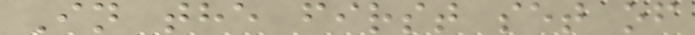In the first set of
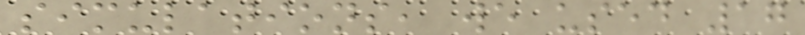simulations, we used 17
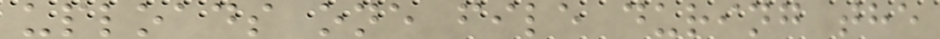uploads one file during the
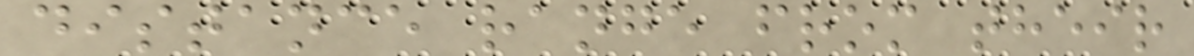distance range from their
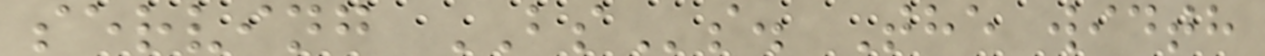serving BSs. The width
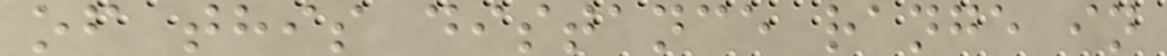of this distance range in
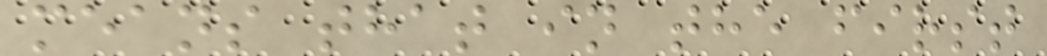means that in the first
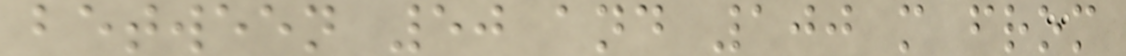between 50 and 100 m from
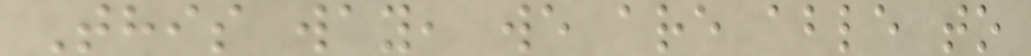This way, we are able to
